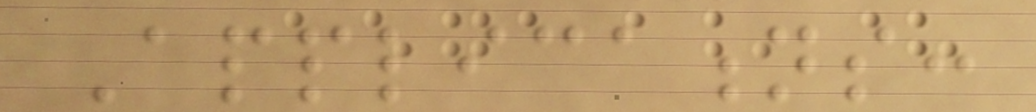Applications:
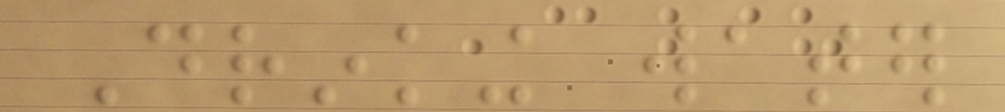Drinking water
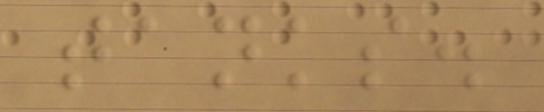tanks.
